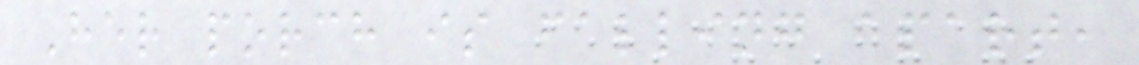Her porch is falling apart,
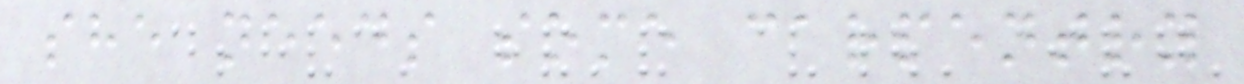she needs some carpentry
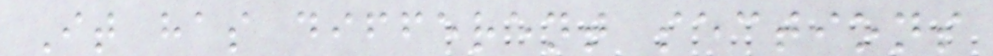It has different sections
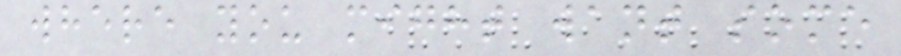where you might want some
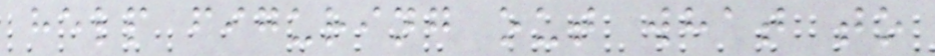help figuring out what to
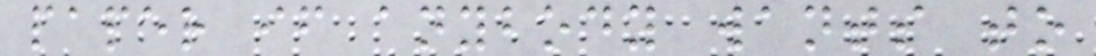paper if anybody wants to
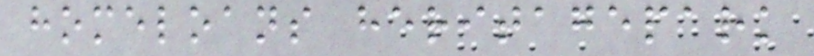homeloans heritagepark
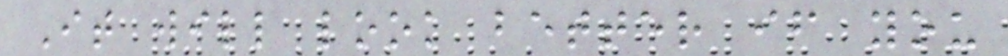It will look better if you
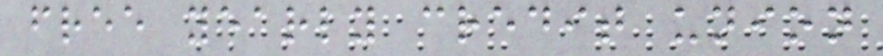free yearly credit union
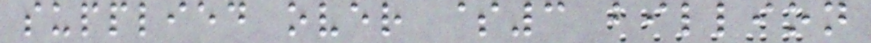supplied over $3 billion
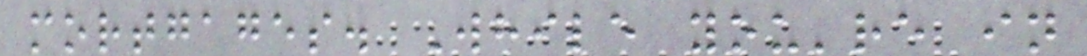mortgages. While you're in
